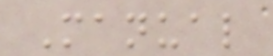Manual
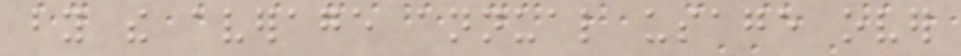by the average annual usage over
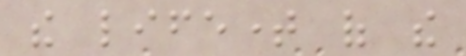the lifetime of the
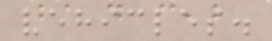vehicles.
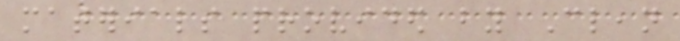materials provided by Clean
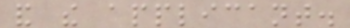and the applicant.
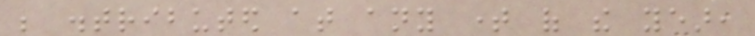be distributed at any time of the year,
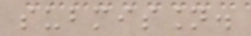submission.
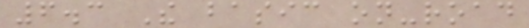6.3 The basic on-road
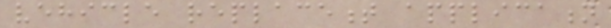vehicle replacement application
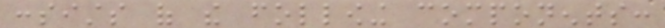consists of the following components:
